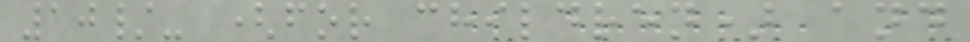10/- (for children) and
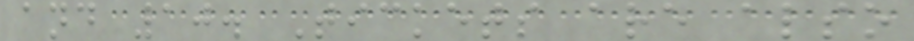and 10. Tickets are also
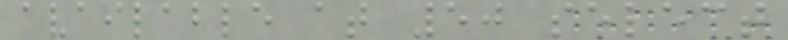available at 50 select
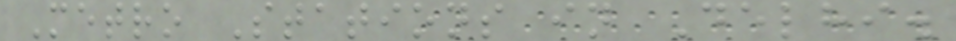Metro Stations in Delhi.
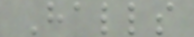Halls
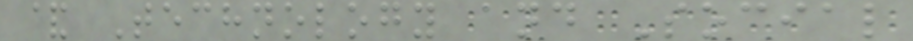& Technology and Social
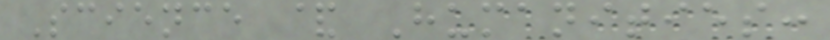Science & Humanities:
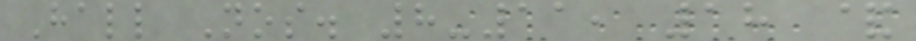Hall Nos. 8-11, 18 &
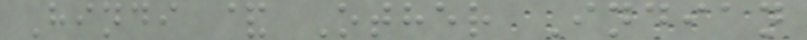Hindi & Other Indian
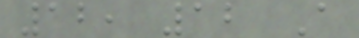12, 12 A
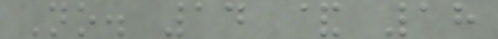No. 14 & 18
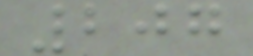207
